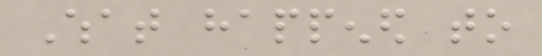What happened to
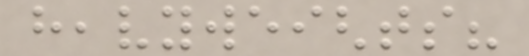heavyweights?
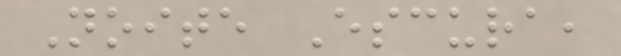Noite Escura,
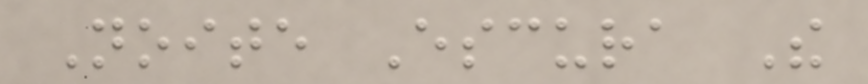Noite Escura The
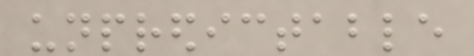unpredictable
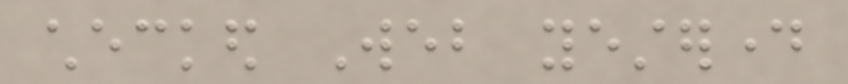checked Web yesterday
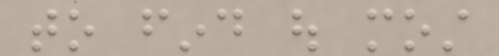to find out most
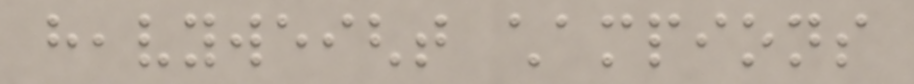heavyweight champions
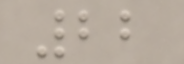22
